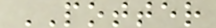POTTER
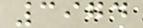3974
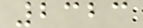2323
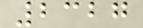2327
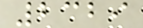2329
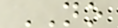NO
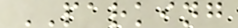PARKING
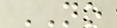NO
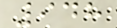948
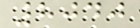8040
